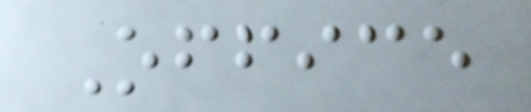Office
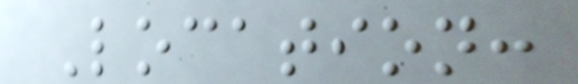Location:
